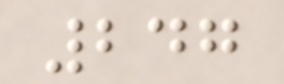247
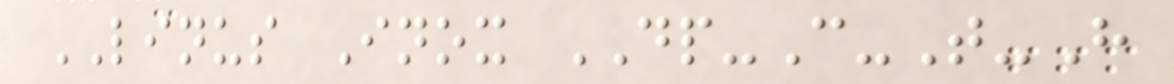LINUS Inox DP-C-T-H
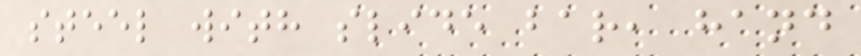steel with slide bar, hand
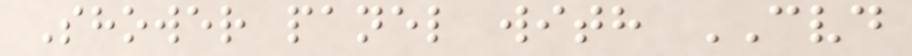Shower panel with CVD
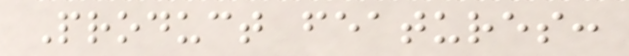Product features:
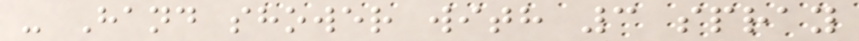- Hand shower with 3 spray
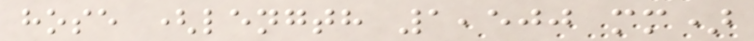hose (length 1,500 mm)
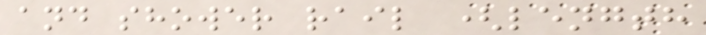and shower rail (length
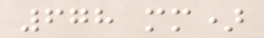678 mm)
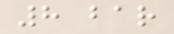8 bar
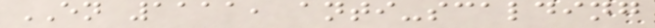EN 1111, anti-scalding
